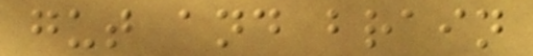gut and brain
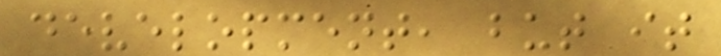development, but it
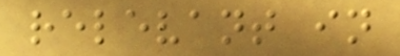relevant in
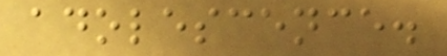adolescence.
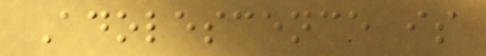Adolescence is
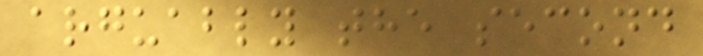arguably the second
